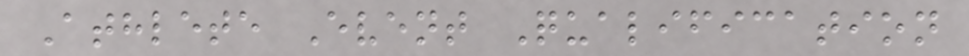Athlete Event Qualification
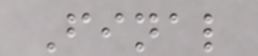Final
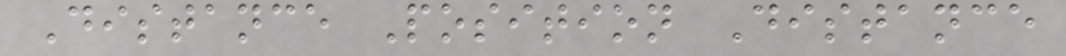Distance Position Distance
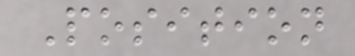Position
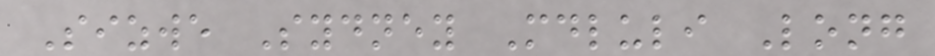Sizwe Sydney Mdluli Long
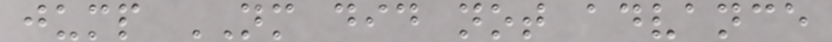jump NM did not advance
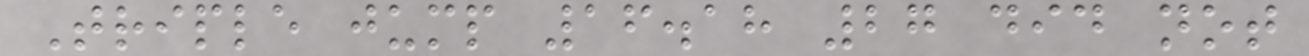Triple jump 16.18 27 did not
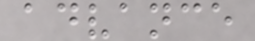advance
